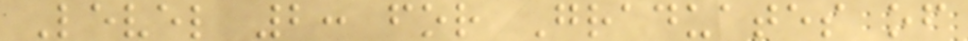Level 2: for Graduates of
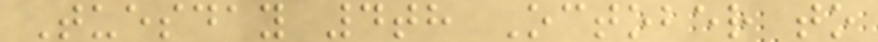Tuesday 4th October to
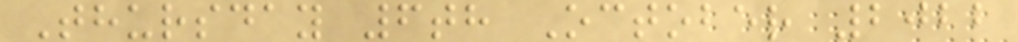Thursday 6th October 2022
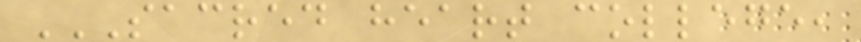SACRED HEART COLLEGE,
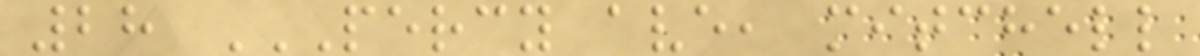28 PERCY AVE, MITCHELL
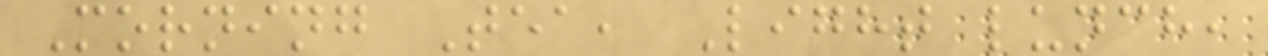Morning Tea, Light lunch,
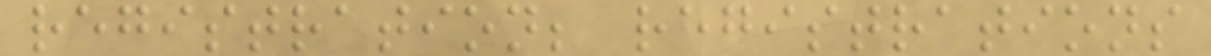registration; registrations
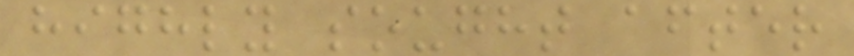highly sought after
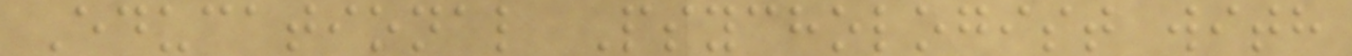Educational Psychologist with
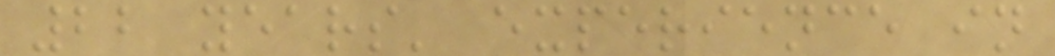22 years' experience in
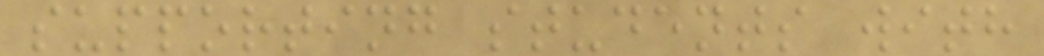supporting students with
